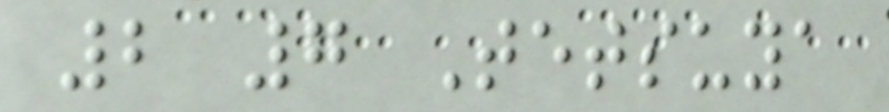2 7 Tetsuya
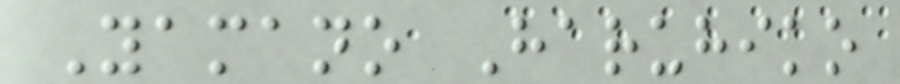Yamano Haruhiko
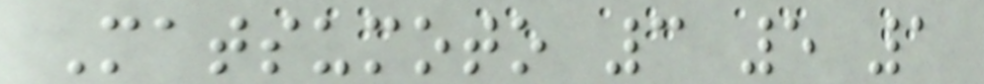Matsumoto 3 5 1
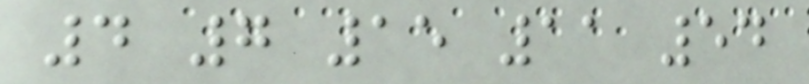4 7 15 11 54
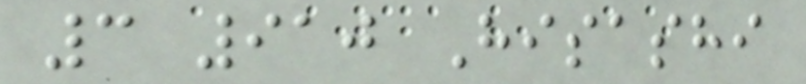3 910 Hisashi
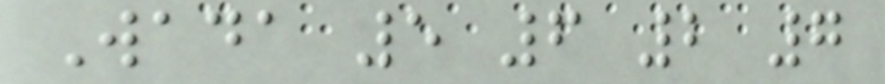Wada 5 6 2 7
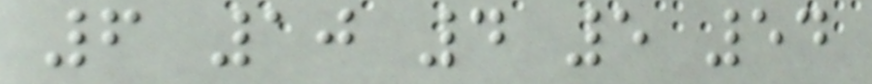6 10 4 5 54
